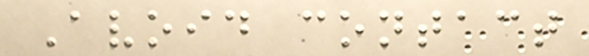Avoid contact
